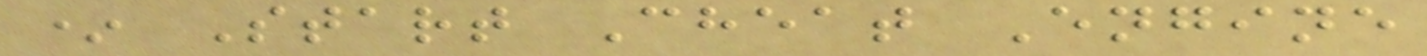* Start Cheat Engine
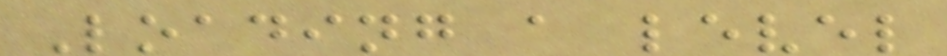Loading a level
